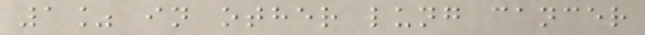1% in other lung cancer
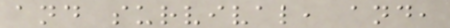and survival, and,
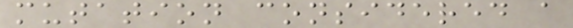mutation considered a
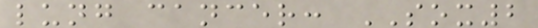lung cancer: SOX2
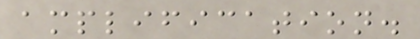amplification.
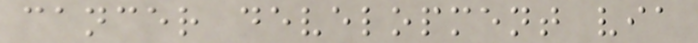cancer development via
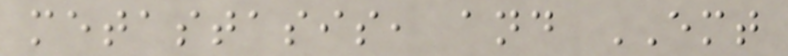metastasis, and EMT
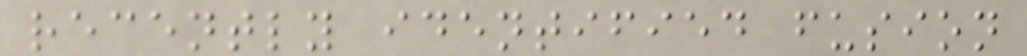recently identified fusion
